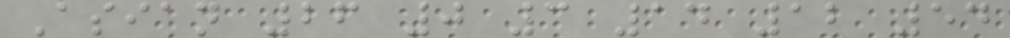Asian 26 0 3 14 12 54
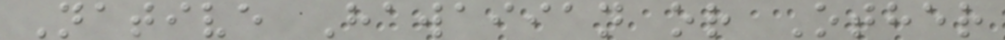Native Hawaiian or Other
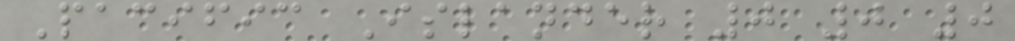Pacific Islander 0 0 0
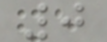0
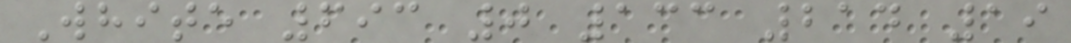White 693 0 133 214 19
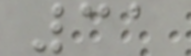31
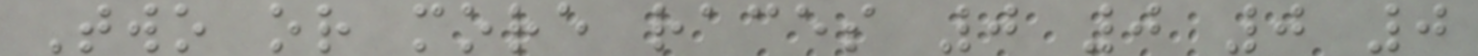Two or more races 0 0 0 0
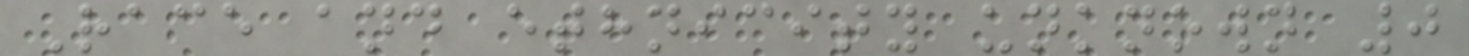Race and ethnicity unknown 0
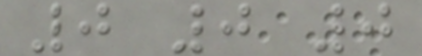0 0 0
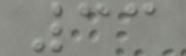33
